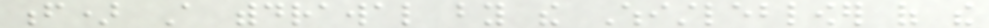f) A withdrawal by the Whistleblower of the
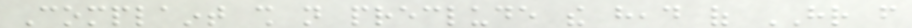Complaint shall not preclude the head of HR from
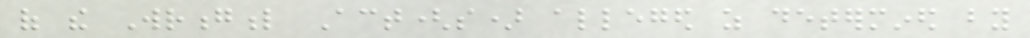of the Wrongful Act(s) alleged as determined by
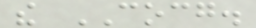the COCG.
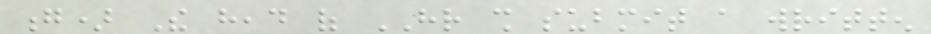g) The head of HR shall submit a written
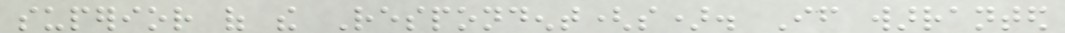superior of the Respondent(s). If warranted
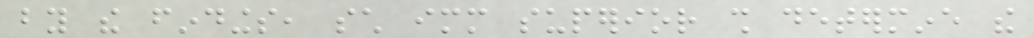by the findings, such immediate superior shall determine the
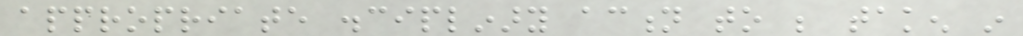appropriate disciplinary action to be taken in
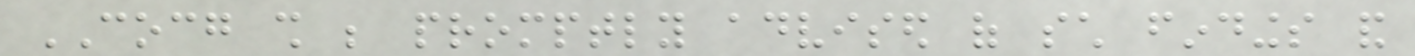COCG shall be promptly advised of such findings and
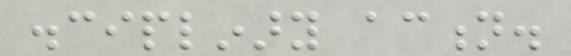disciplinary action.
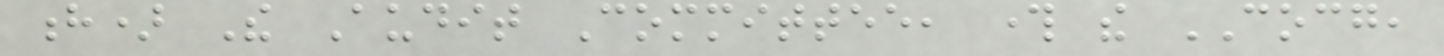h) The Audit Committee, through the COCG,
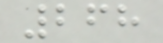268
